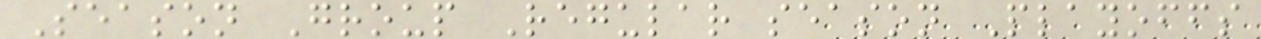Season Group Regular season Playoffs
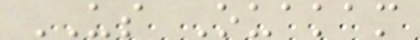US Ouakam
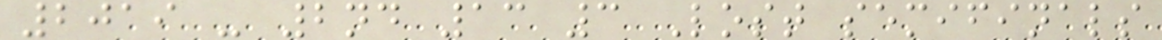2019 - 2nd 13 3 Lost semifinals
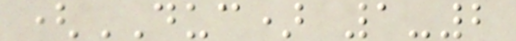(DUC) 1-2
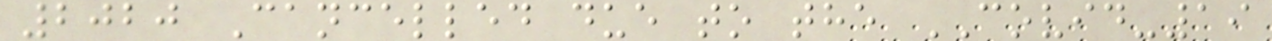2020 Cancelled due to the COVID-19
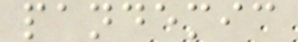pandemic
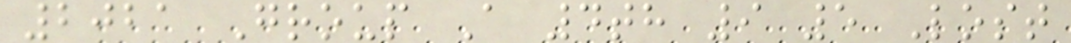2021 Group A 4th 9 5 Lost
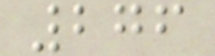276
